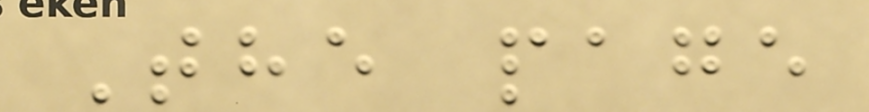The page
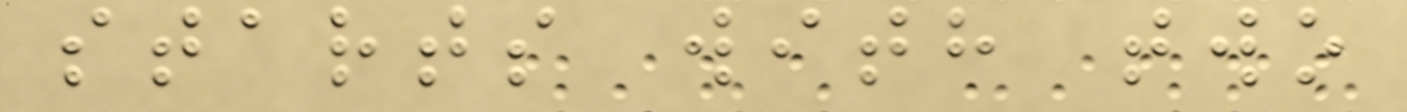starts with two
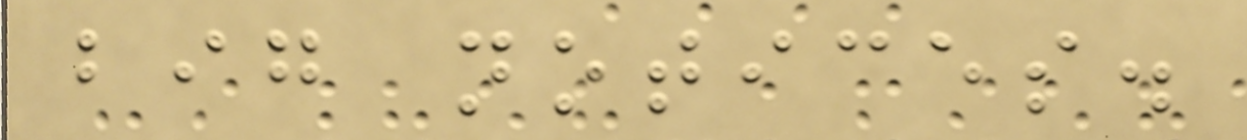big notices.
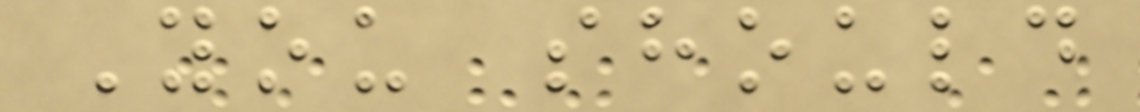You should
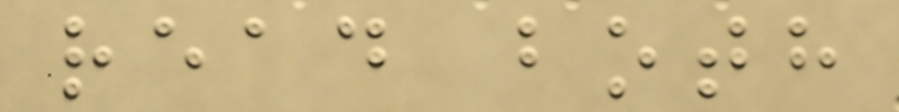read both
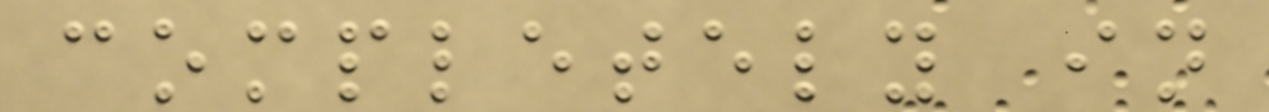completely in
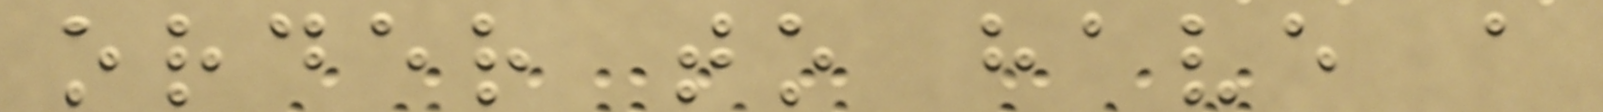order to have a
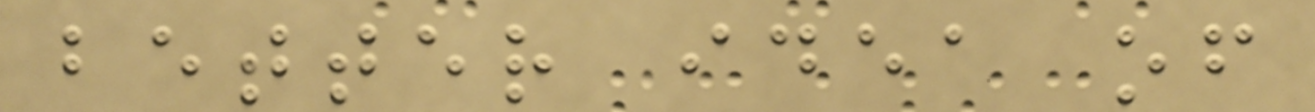better idea of
